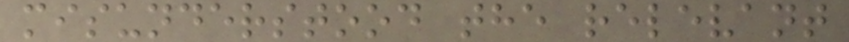misunderstood the relevant
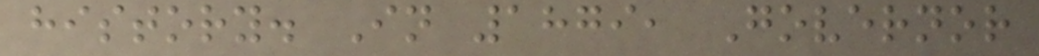history. In 1879, Governor
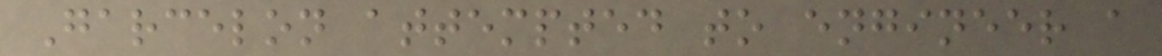Garcelon attempted to engineer a
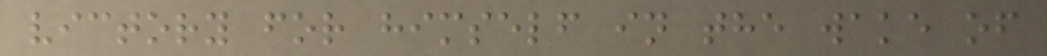victory for himself in the wake of
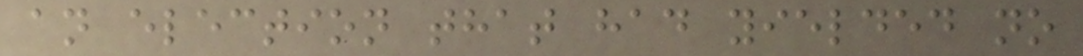an election that had yielded no
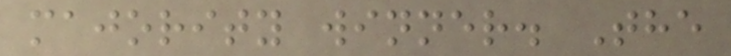majority winner. The
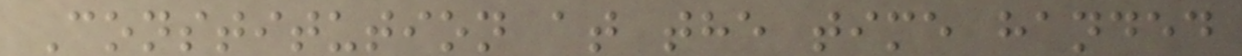Constitution at the time handed
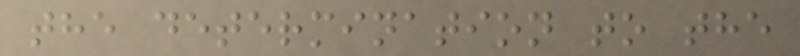the determination to the
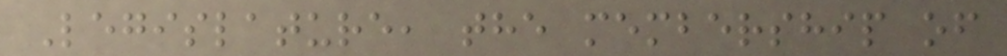Legislature, the membership of
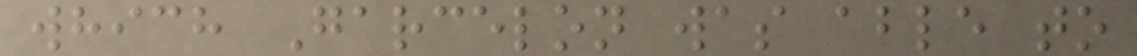which Garcelon was able to
